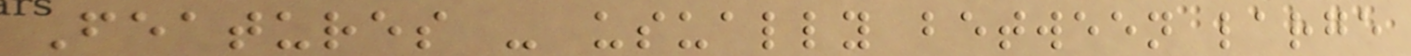Features - usually between large
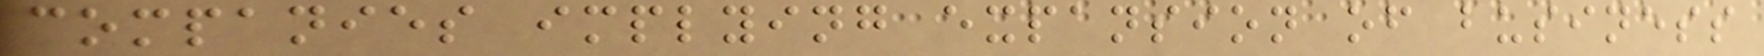companies implying expansion of business
